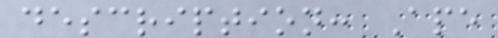description: Ape
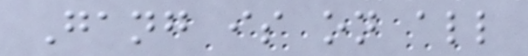Gang is on all
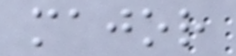major
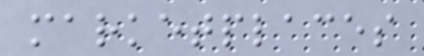marketplaces
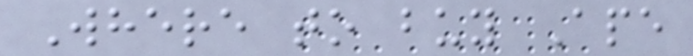Where to buy Ape
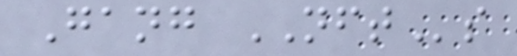Gang NFTs
